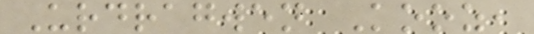Urdragwen Kooz,
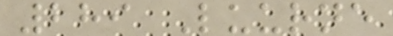289 Luurne
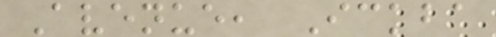Avenue, Ickba
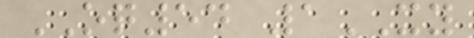OQ54 1XY
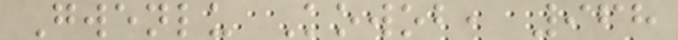Gwenlu Kowob, 968
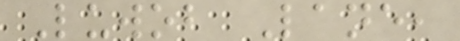Luwob Lane,
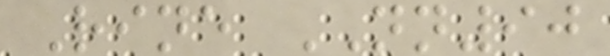Rine NN90
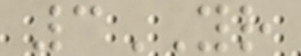3YR
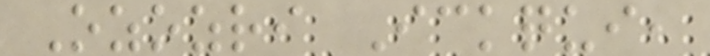Ozozri Ickqui,
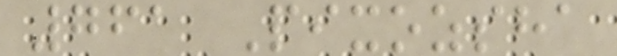761 Pixozsha
